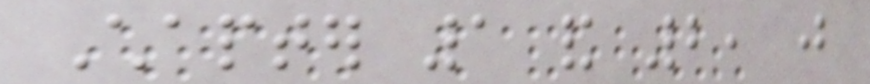Chapter 1 and 2, just
